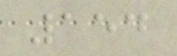154
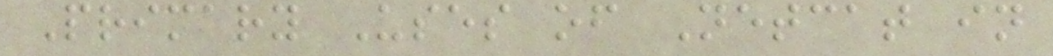Primary Uses of Netcat in
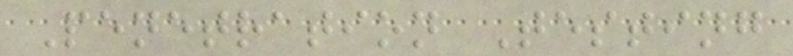Penetration Testing
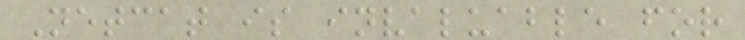Netcat is invaluable for
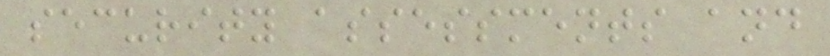security assessments and
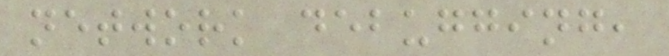network debugging,
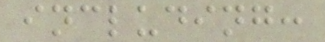including:
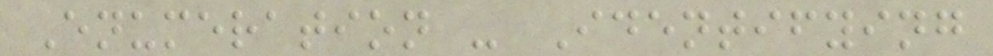Enumeration - Identifying
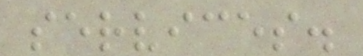services.
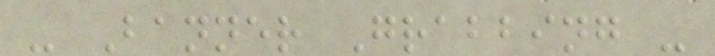- Banner Grabbing -
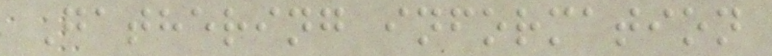Gathering information
